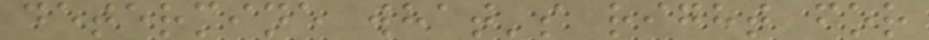determine what's right for
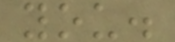you.
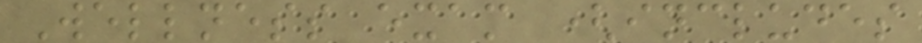Wellness exam (includes
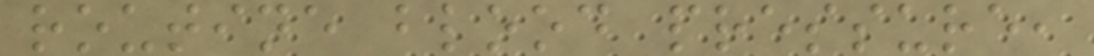routine blood pressure,
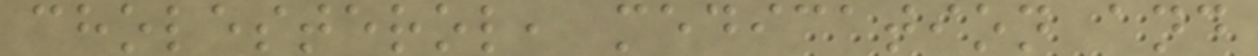cholesterol, medication and
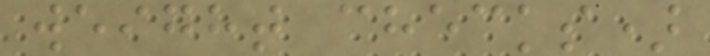weight checks)
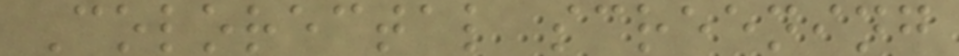Colorectal screening
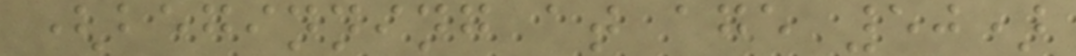(beginning at age 50)
